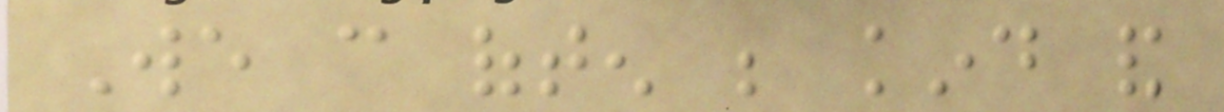We can often be kind and
